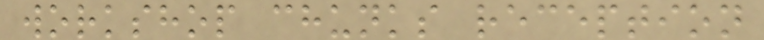workshop chunks reception
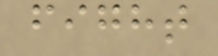fight
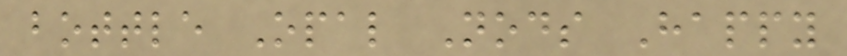bottle Opal Nods Happy
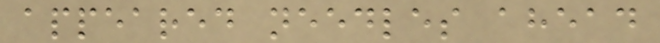appeared needles ahead
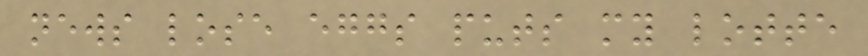news lose eggs puts my lotte
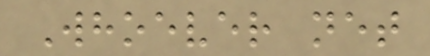Whoever net
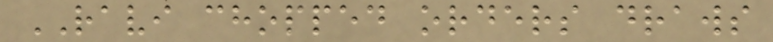RAVI chopped orders draws
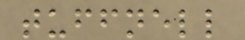tuffnell
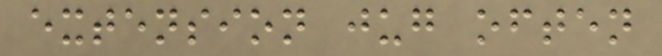extension jug often
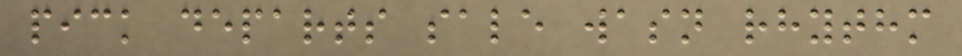pick departs sale wasn rhythm
